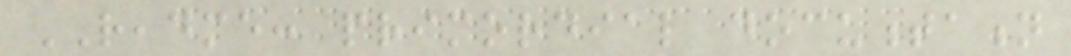README: primordial documentation
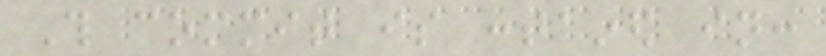This commit is contained in:
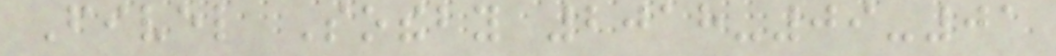Fivel Sotheby 2018-09-01
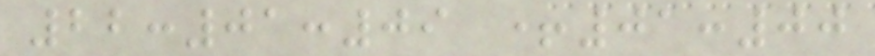22:01:09 +01:00
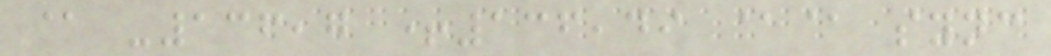@ -136,7 +136,49 @@ sync
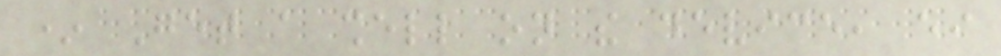* Get a shell on the device, either
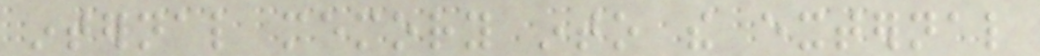internal memory into the external
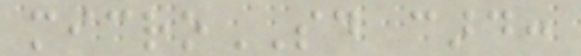microSD card:
